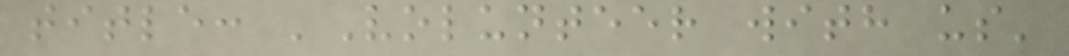title: 'Volunteer with us'
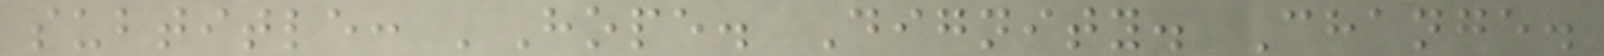subtitle: 'Hope. Dignity. Change.
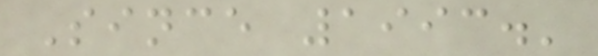Since 1993.'
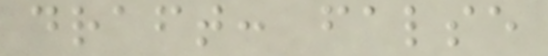draft: false
